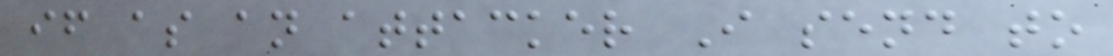if as an attacker I send to
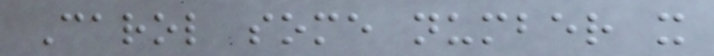Carol some number x
